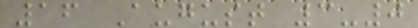16 August 3-0
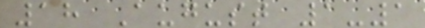18 August 1-1
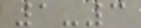1-3
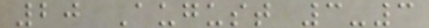20 August 3-3
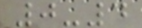0-4
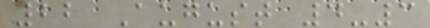22 August 4-3
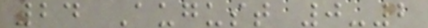24 August 0-2
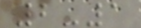2-1
